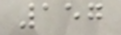157
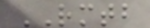RMTB
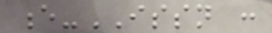e-ISSN :
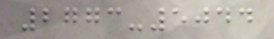2773-5044
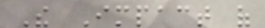The Impact of
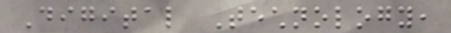Digital Technology,
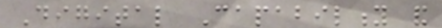Digital Capability and
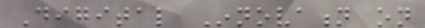Digital Innovation on
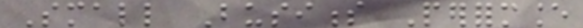Small Business Performance
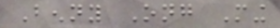Benny Ong Ming
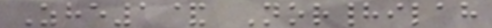Zhe1& Norhadilah
